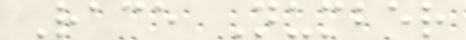Race Number
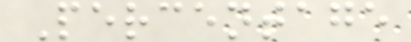Percentage
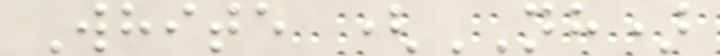White (NH)
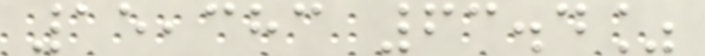15,383 63.4%
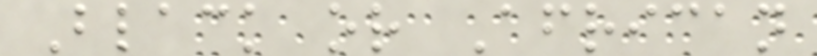Black or African
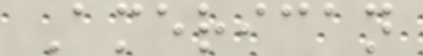American
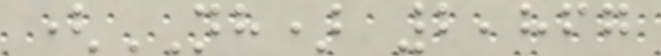(NH) 2,867
